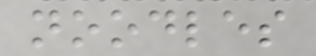noodles
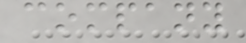company
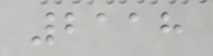2118
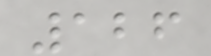126
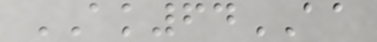AK64AA
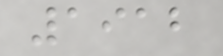1912
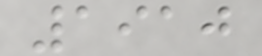1910
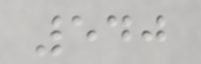540
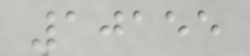10155
